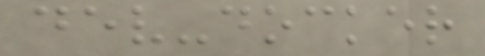dev-docker
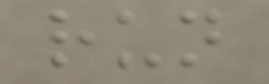run
